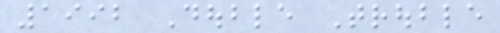1992 Double Trouble
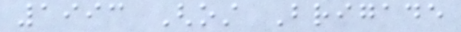1993 Ghost Brigade
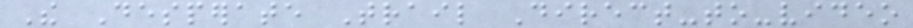The Desperate Trail Direct-to-video
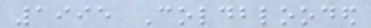1995 Coldblooded
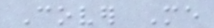Cover Me
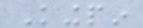Kingpin
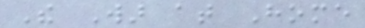The War at Home
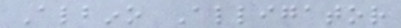Albino Alligator
